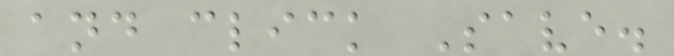and click Save.
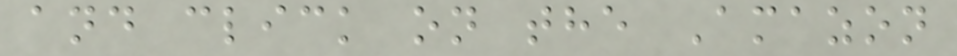and click on the Amazon
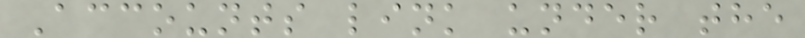Accounts link under the
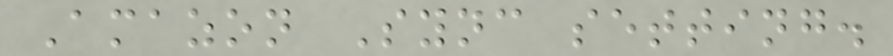Amazon Sync setting.
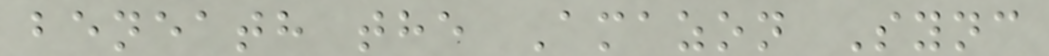beneath the Amazon Sync
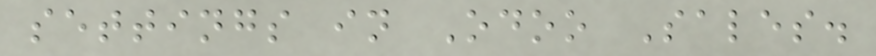settings in Odoo Sales.
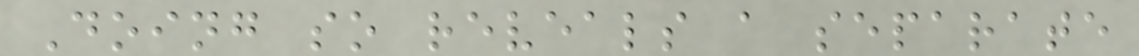Doing so reveals a separate
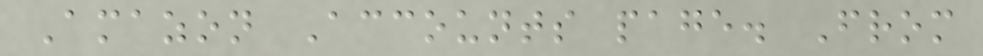Amazon Accounts page. From
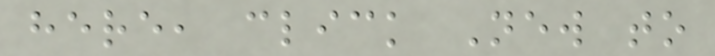here, click New to
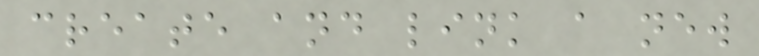create and link a new
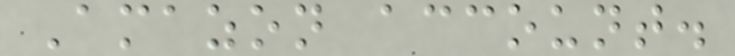Amazon account.
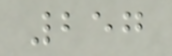257
